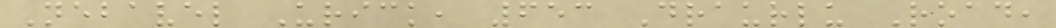Nebavel Urick, 653 Draurlu Road,
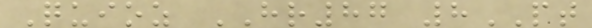Quioz HR87 8PT
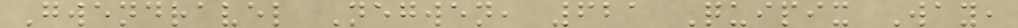Gwendravel Negwen, 621 Quipix Way,
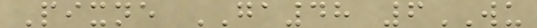Pixne GA48 6WU
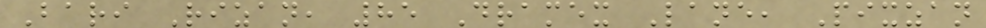Bari Rizan, 85 Dramex Lane, Pixzan
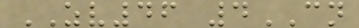ZV46 4CN
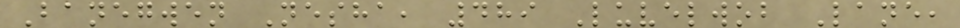Banegwen Nesha, 489 Luvelwob Lane,
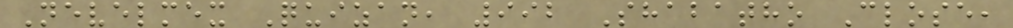Nevelmex Quizan, 992 Shabatho Close,
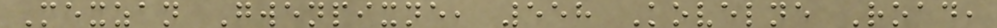Mexzan Gwenpixne, 558 Kovelne Road,
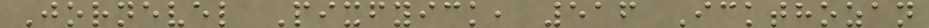Jornevel Pixfyick, 516 Ickthozan
